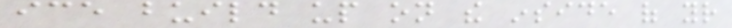ice build up on the inside of your
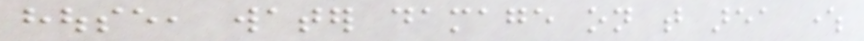house, water damage on that area where
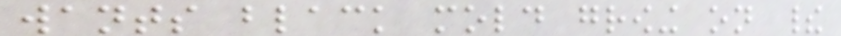wants black mold growing on their
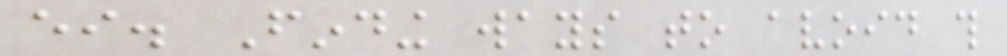either. Finding ways to avoid this
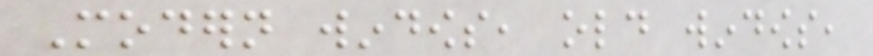Modern windows, old windows,
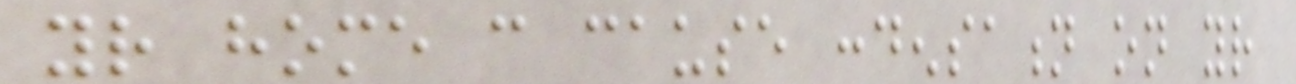your home can cause condensation on your
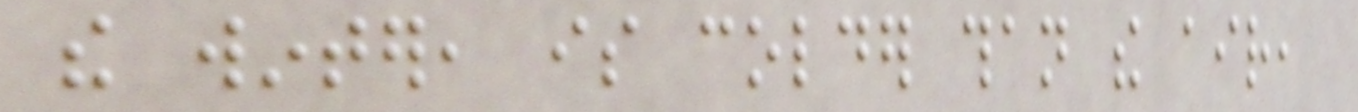the winter, is colder than the air,
